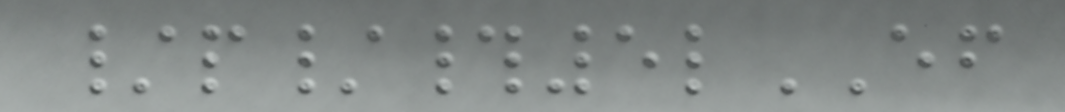/p/#5lEF
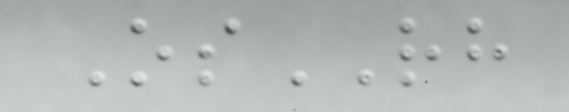OsRH
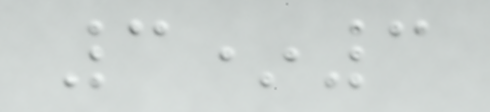3*3
